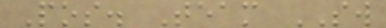Pos. Team SW
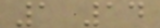1 14
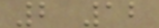2 12
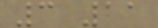3 11
